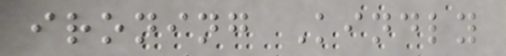ironing Kindly
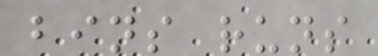bins runs
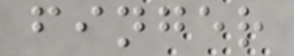finger
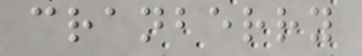cranberry
